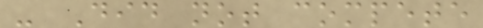- Did not compete
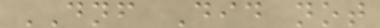DNF Did not
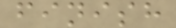finish
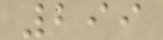299
